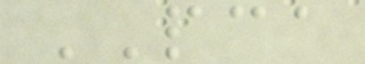PCA
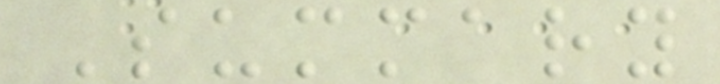Summary
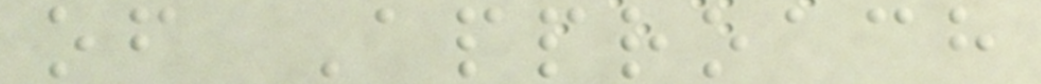of Approach
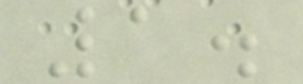1.
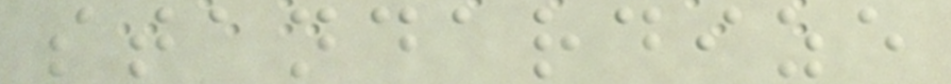standardize
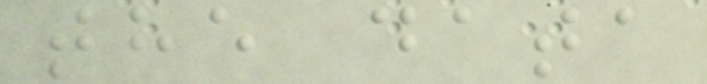the data
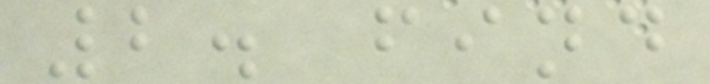2. find
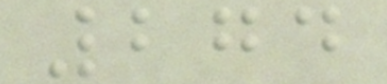274
